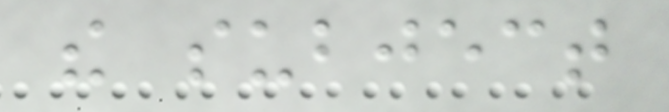the subject
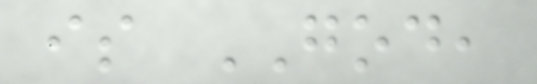is GOD,
